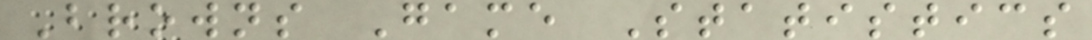Browns Game Statistics
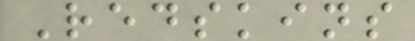Redskins
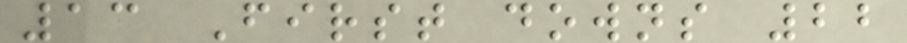13 First downs 22
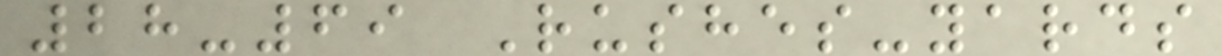28-69 Rushes-yards
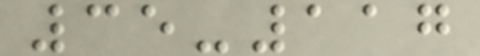35-117
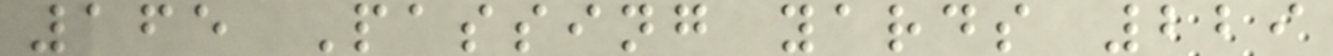165 Passing yards 229
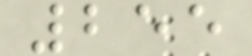255
